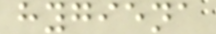hygiena
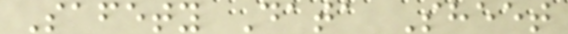Safety Data Sheet
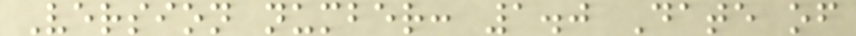Version number: 1.0 Date of
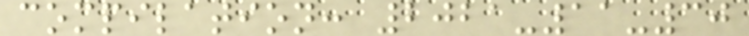compilation: 2021-11-30
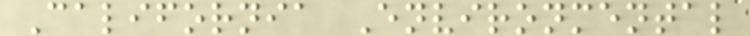California Environmental
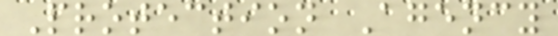Protection Agency
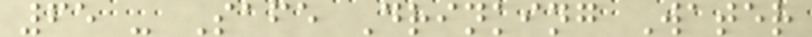65 - Safe Drinking Water
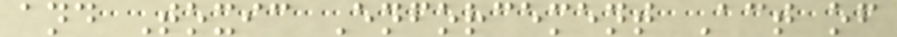and Toxic Enforcement Act of
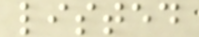listed
